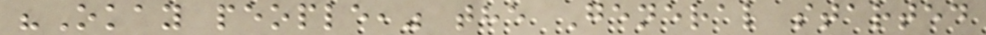"Okay people," the General started
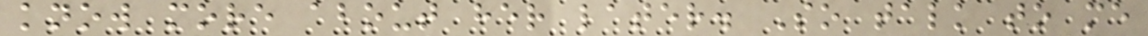know more about her later. So talk to me
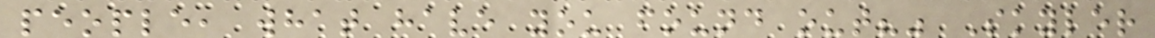people, what have you found out?" Skyler
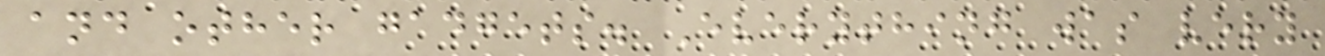and other gadgets. Everything was very
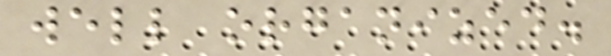well organized.
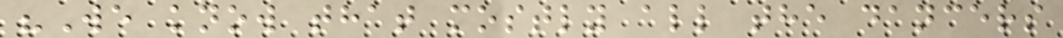"We know that mostly all the dancers
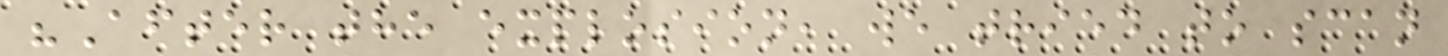"After the explosion, we tried to scan
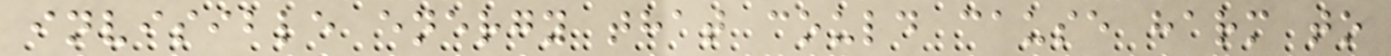invisible energy that could cause harm to
